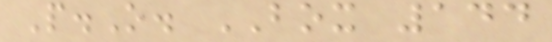P.O. BOX 144
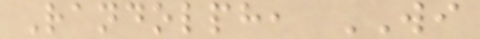Randolph, WI
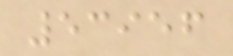53956
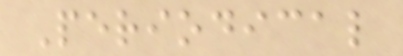Periodical
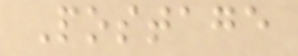Postage
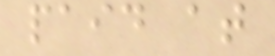paid at
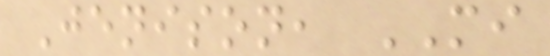Jenison, MI
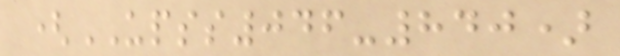(UPSS046-840)
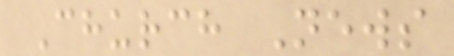Church News
